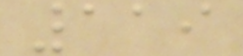119
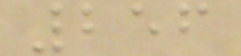256
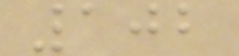102
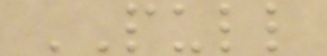PULL
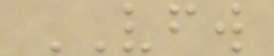VFW
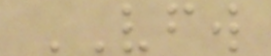VFW
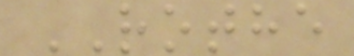ROTHE
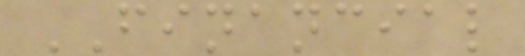FINANCIAL
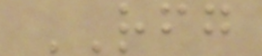RFG
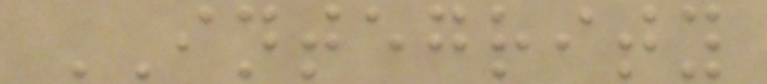INTEGRITY
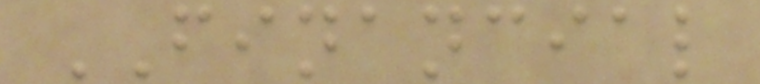FINANCIAL
